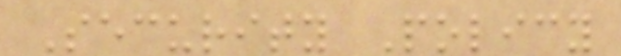Security Policy
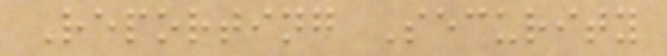Reporting Security
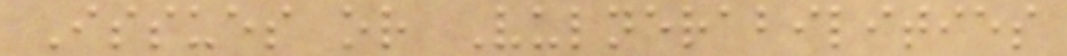Issues or Vulnerabilities
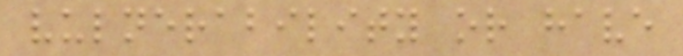vulnerability or have
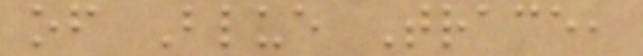of Blue Trace,
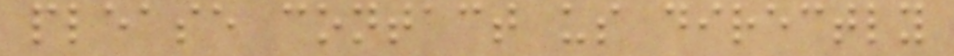please contact us directly
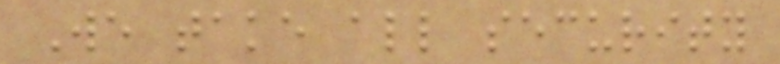We take all security
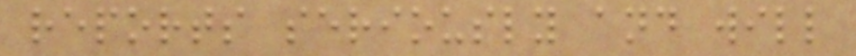reports seriously and will
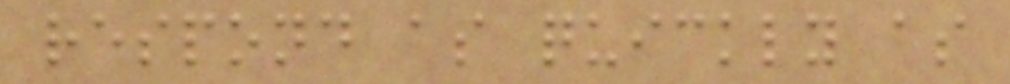respond as quickly as
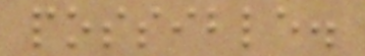possible.
